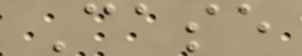Case
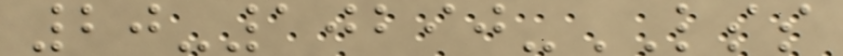20-10290-LSS
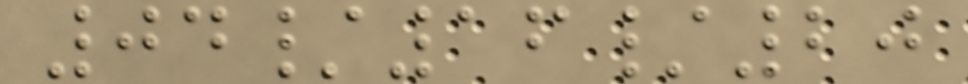04/16/20
